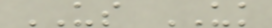US UK
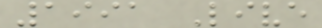1991 Live
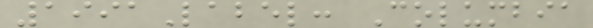1991Label: Columbia
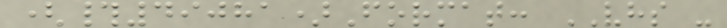(#49081)Format: VHS -
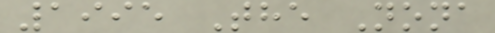1995 The Nona
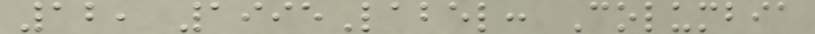12, 1995Label: Columbia
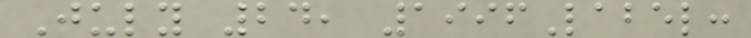July 24, 1996Label:
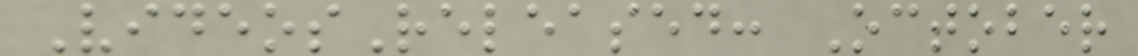VideosReleased: October
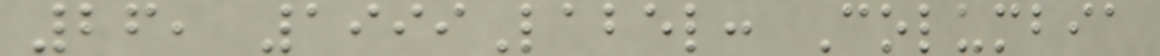26, 1999Label: Columbia
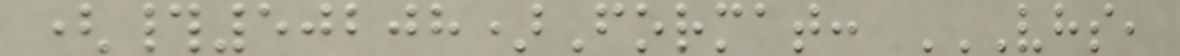(#50208)Format: VHS,
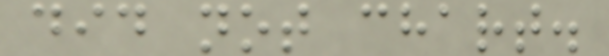did not chart.
